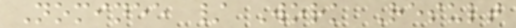Nominee / Work Result
